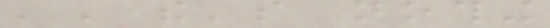'There's nothing
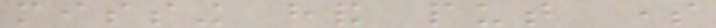missing hand put some
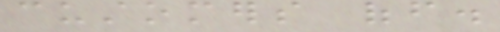customers off.
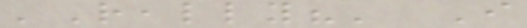'Really?' I
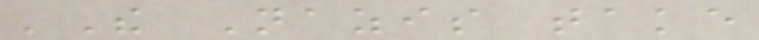'The Nazis take
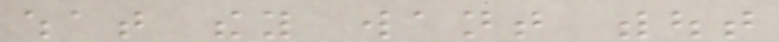what they want without
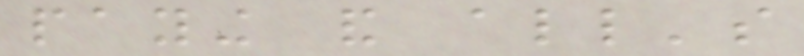paying and all's
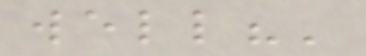well?'
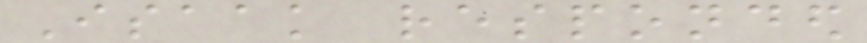Isaak responded
